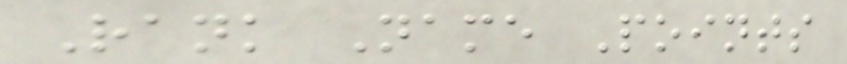Rank Name Points
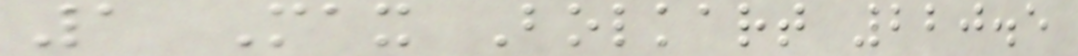1 Max Bolkart 220.5
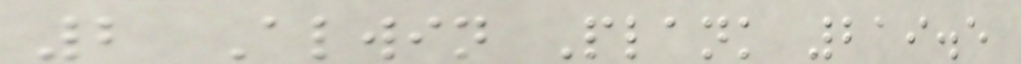2 Alwin Plank 219.5
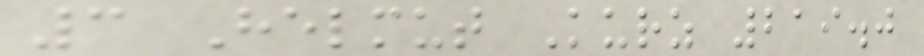3 Helmut Kurz 219.0
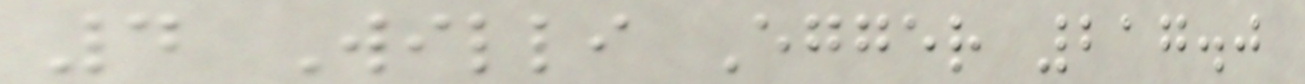4 Willi Egger 217.0
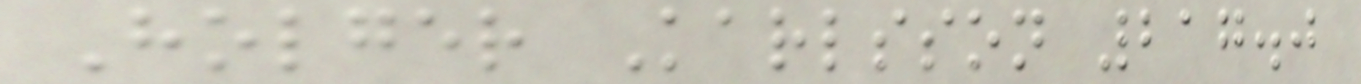Holger Karlsson 217.0
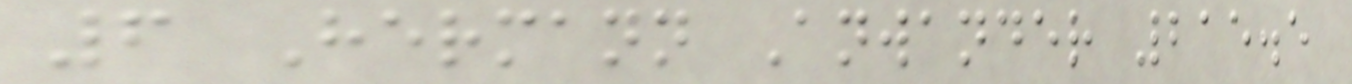6 Hermann Anwander 215.5
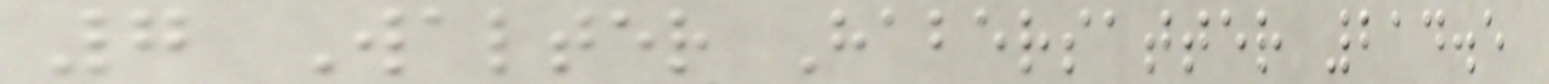7 Walter Habersatter 214.5
